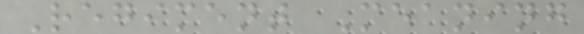Regiment Meaning
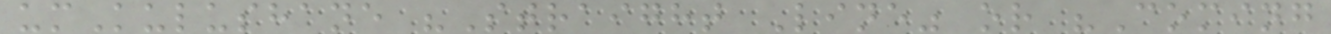umKulushane "Straight Line" or "Coming
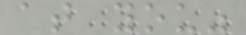at you"
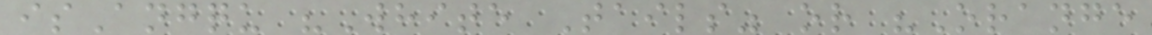isAngqu "White Tails" or "Orange
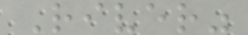River"
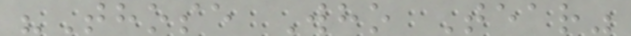"Those Who Tear"
